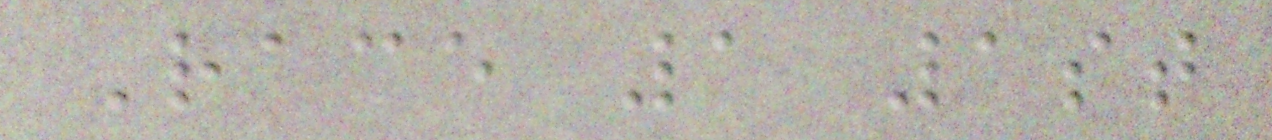Race 1 1st
